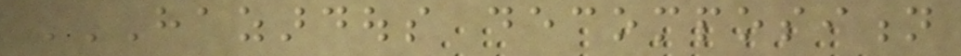HAZARDOUS DECOMPOSITION
